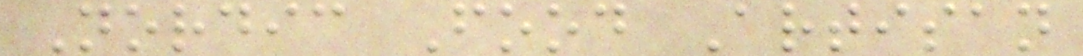Nordic Food Artisan
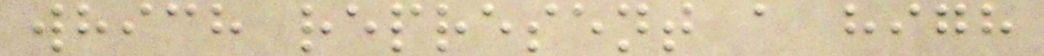which represent a high
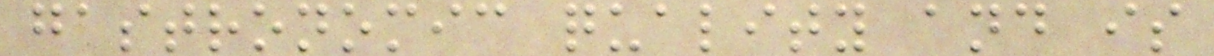gastronomic quality and is
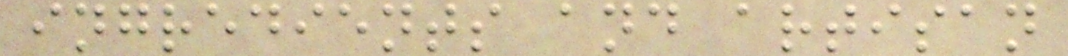ingredients and artisan
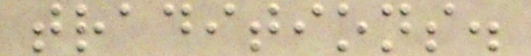traditions.
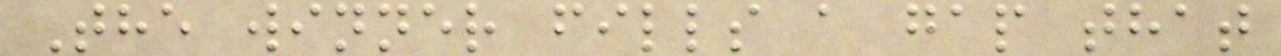The winner fills a gap that
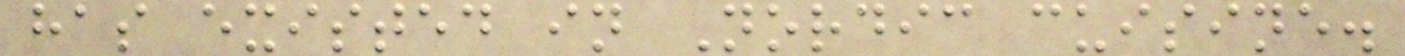has existed in Nordic cuisine.
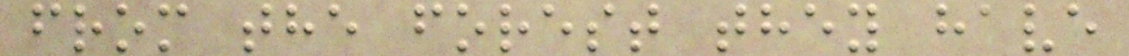from the forest they have
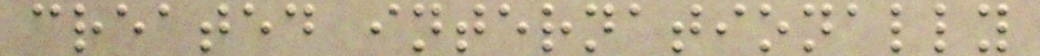created internationally
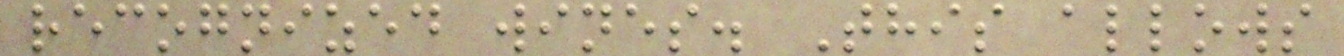recognized wines. This allows
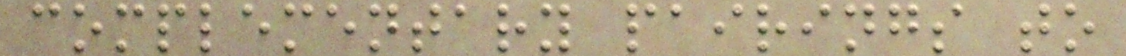complementary pairings to
